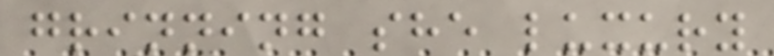grinning she luxury
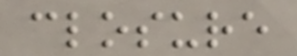closure
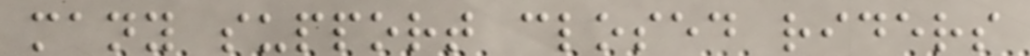many support closed riders
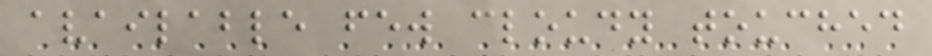available few cloudy touched
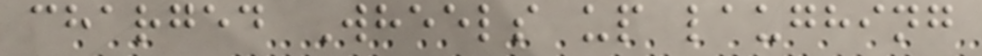charged Wheels up laughing
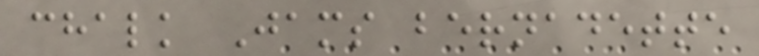chalk Jams bernadette
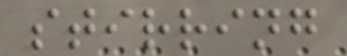stirring
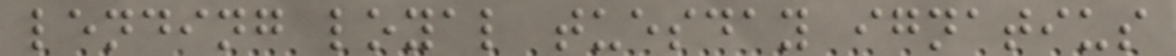lending loyal tuesday ignatius
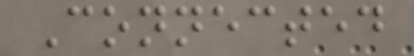Connected
